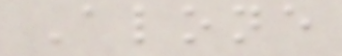Alone
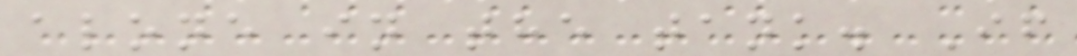alone in the tank. If
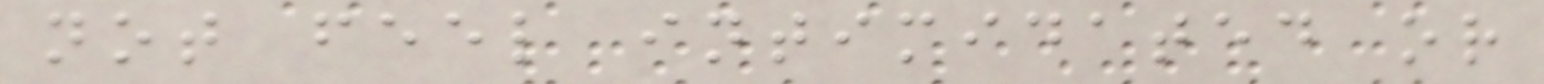not feel intimidated or
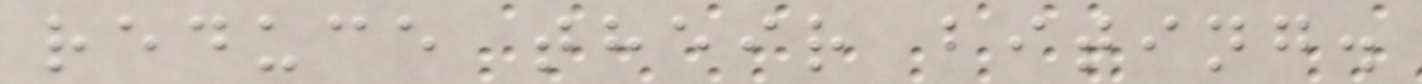reduce their biting.
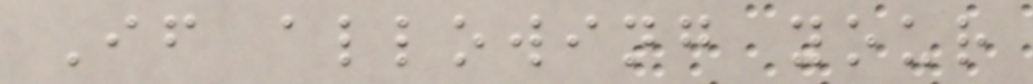If allowing your
